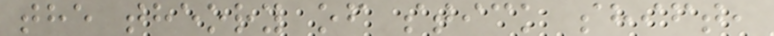the theory of stick shift,
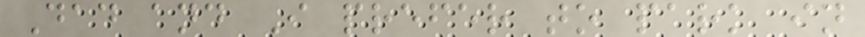Dad and I prefer to park in
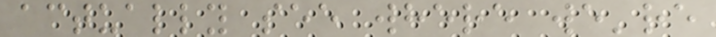actually see where we're
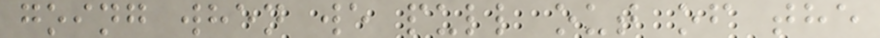going when we pull out of the
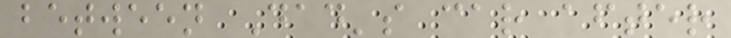between Dad's car after
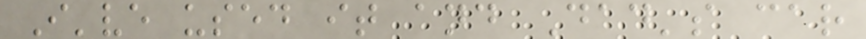I've used it and Dad's car
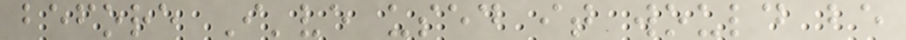before I've used it would be
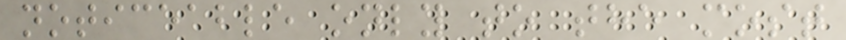noticeable only to the most
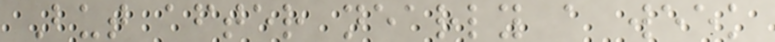But after nearly a week
